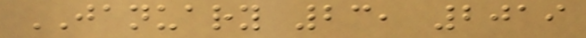JANUARY 23, 2019
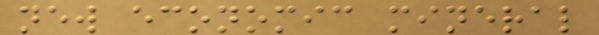new economic mineral
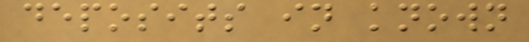deposits in known
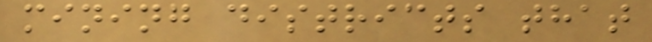mining districts that
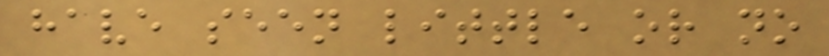have seen little or no
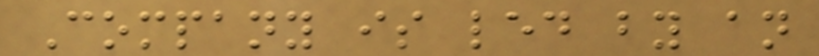Company is led by an
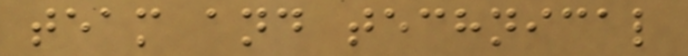team and technical
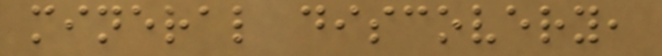mineral discovery,
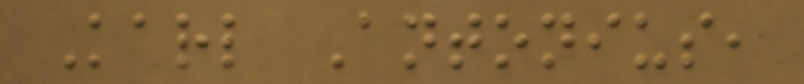Karl Antonius,
